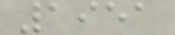1951
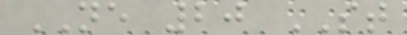NE 20 ST
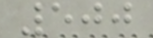500
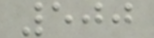500
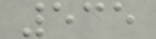535
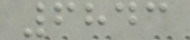6843
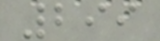299
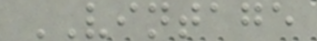VINTAGE
